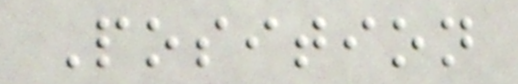Position
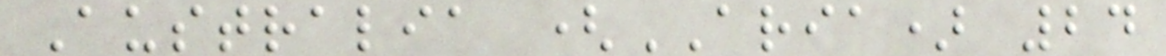Australia (ARIA) 24
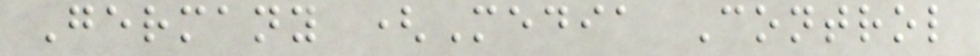Germany (Media Control
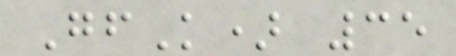GfK) 35
